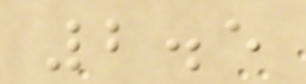2.5
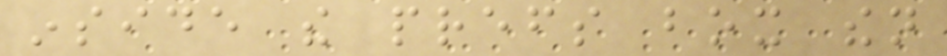inside the prefs box then
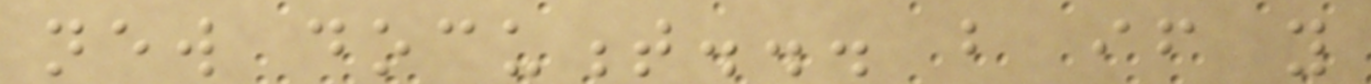new document... but if you
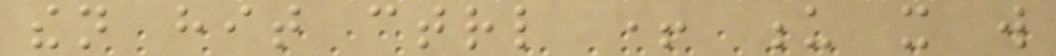then hit ctrl + u it will
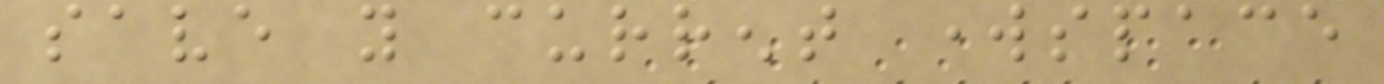save you current workspace
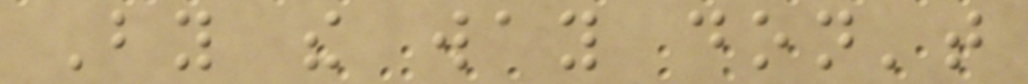By the way don't
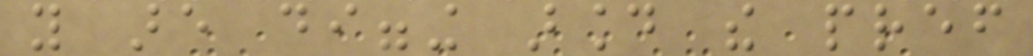you are digging around the pref
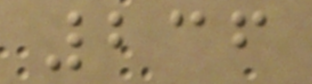236
